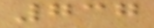737
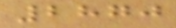2870
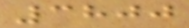3800
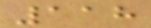118
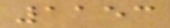1153
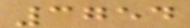3754
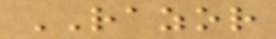RAZOR
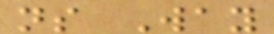ns Way
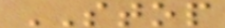STOP
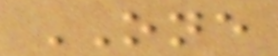ONE
